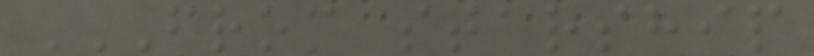FROM STARSHIP
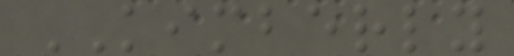KIMBERLY
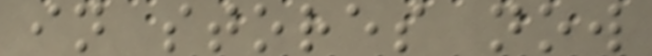in stores now
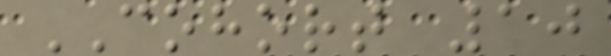COHORT 10
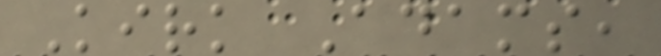Kirk Adams,
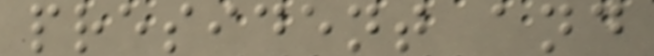president and
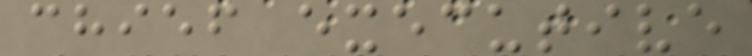chief executive
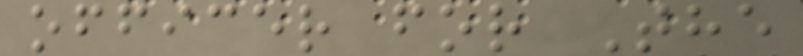officer for The
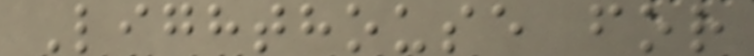Lighthouse for
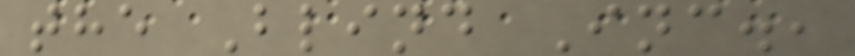the Blind Inc.,
